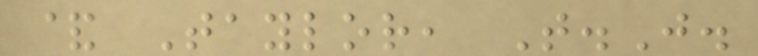& Taylor, T.J.
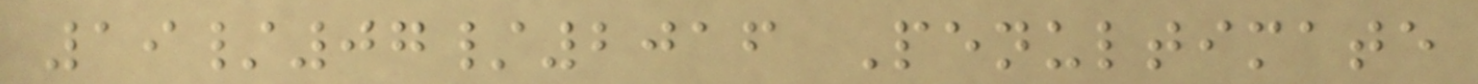19/07/2016 Penultimate
